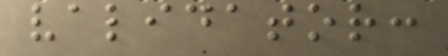validator:
